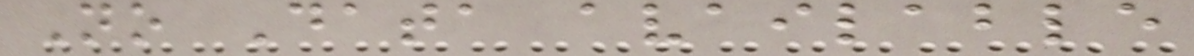No Data available
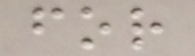for
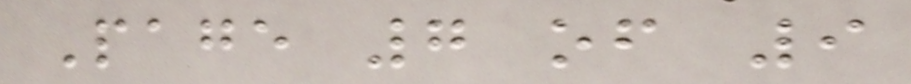Page 7 of 9
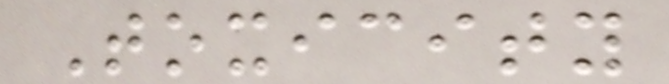Toxicity
